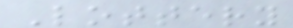Lottery
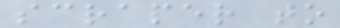scraper to
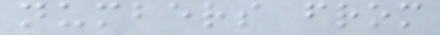numbers from
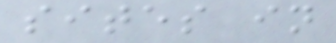sites in
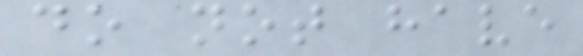do not have
